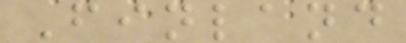Finland
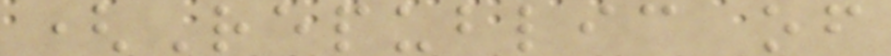(Republic of
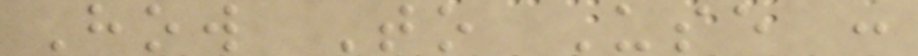How To Use :
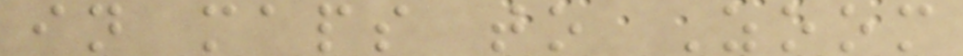in maps to Zoom
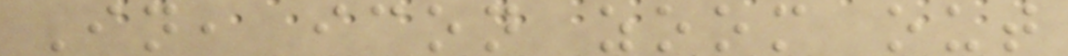In, icon zoom out
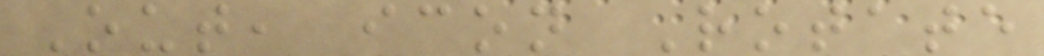Out, icon Rotate
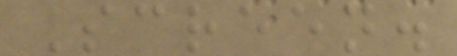Screen.
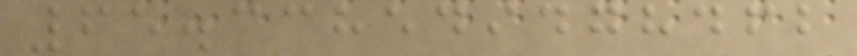65.338549478462
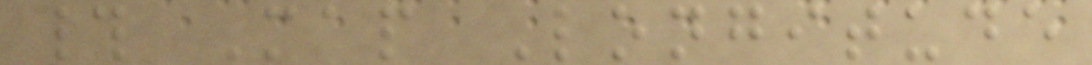# Map Longitude
